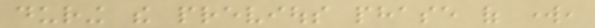during the previous phase of work,
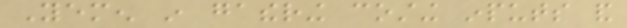Yemen in gathering costing inputs and
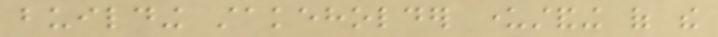building stakeholder understanding of the
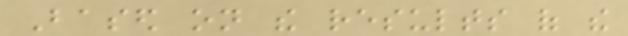Based on the results of the
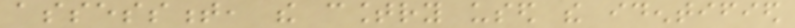assessment, the country used the identified
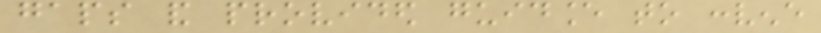gaps and provided guidance to convene
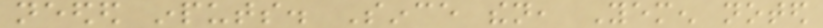needed inputs. Since then, Yemen noted
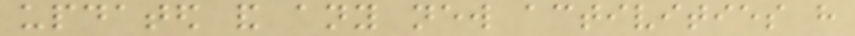updated and any new activities have
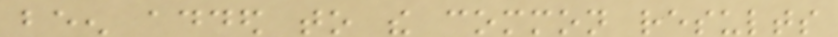been added to the common results
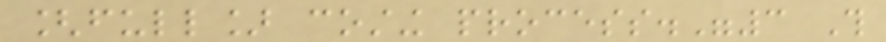[full] costing process."3 This
